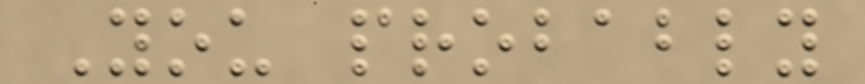You probably
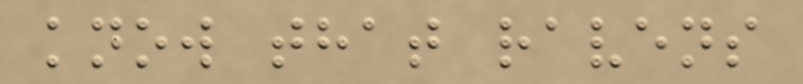know that ravens
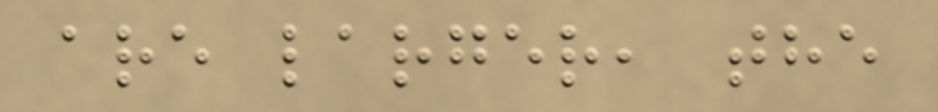are larger, the
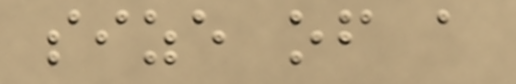size of a
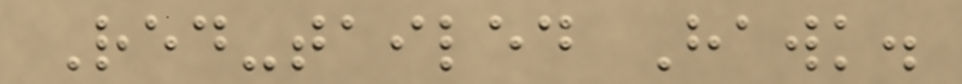Red-tailed Hawk.
